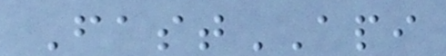FastAPI
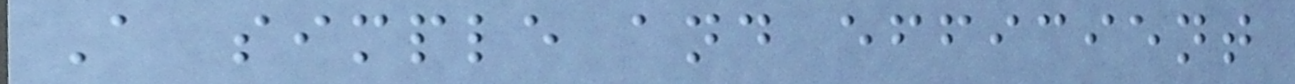A simple and efficient
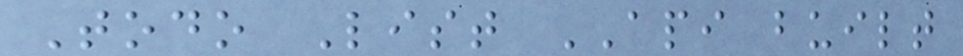Todo List API built
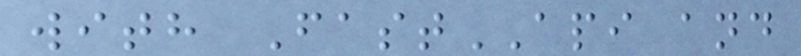with FastAPI and
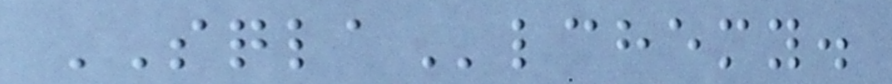SQLAlchemy.
